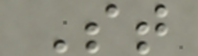St
